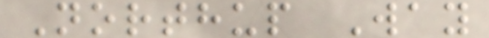Northup Way
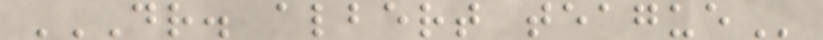DR. ALBERT TEAGUE
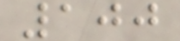100
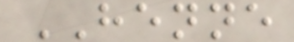HENNE
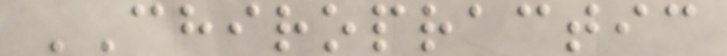CHIROPRACTIC
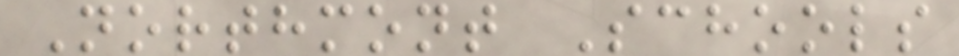Northmont Schools
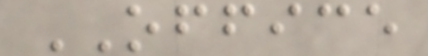OFFICE
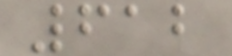612
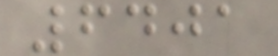6401
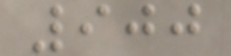900
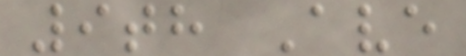9th Ave
